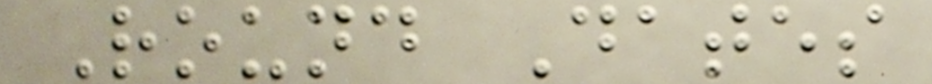Round Dates
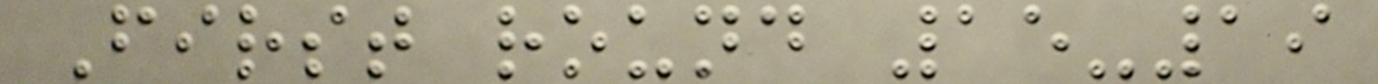First round 15-19
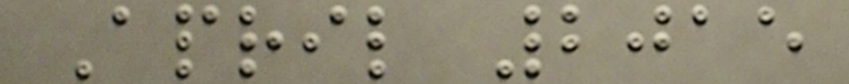April 2015
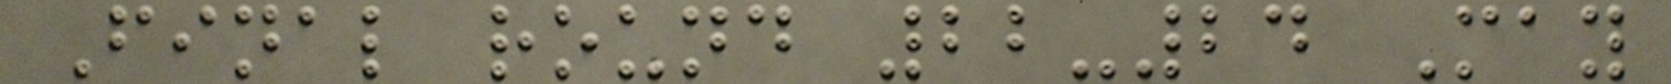Final round 22-24 May
